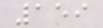159
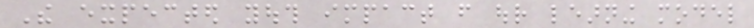The expected youth impact from our learning model
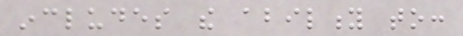includes the ability to:
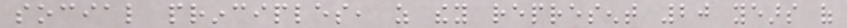social principles, as they represent 20 years of
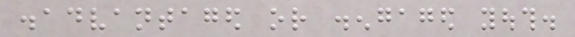disadvantaged or disengaged youth.
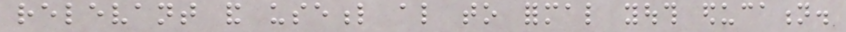relevant and useful also to formal youth education.
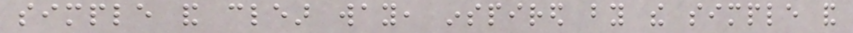simple and clear way, inspired by the simple and
